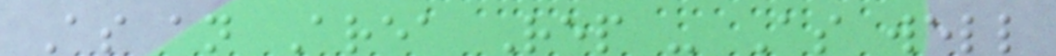As an Area Rep - As well
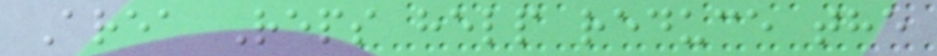Area Reps help reduce the
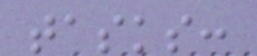tasks:
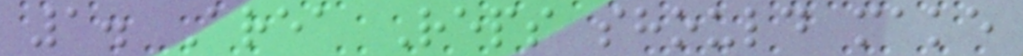1. Area Reps should make
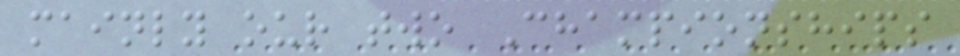mainly our two Championships
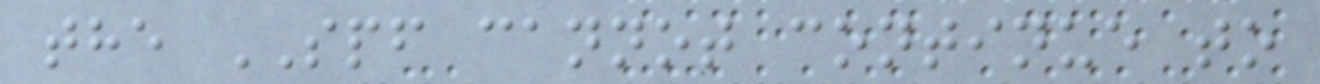the SPF cannot continue to
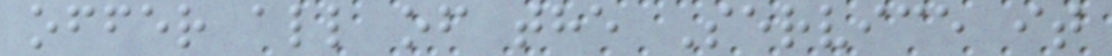offer all of the Service it
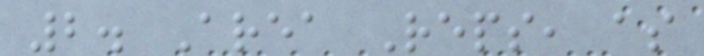2. Area Reps, as
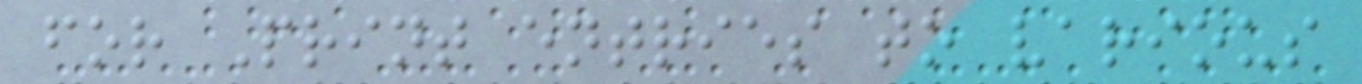for Print entries to various
